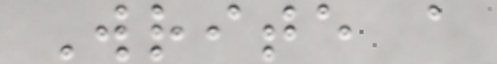Write a
